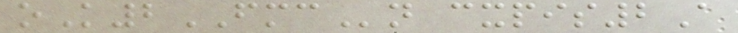oK2FMCn cxpis2A
